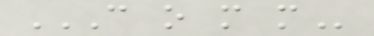C O M M
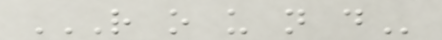R O U N D
